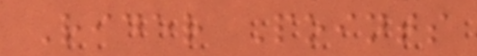Rider Points
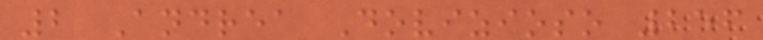2 Andrea Dovizioso 256
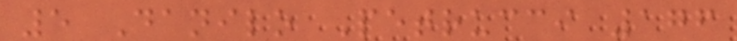5 Danilo Petrucci 176
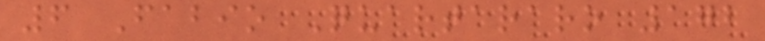6 Fabio Quartararo 172
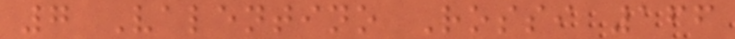7 Valentino Rossi 166
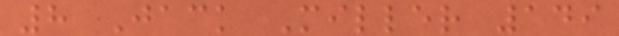8 Jack Miller 149
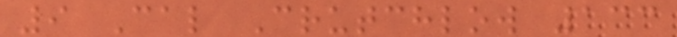9 Cal Crutchlow 133
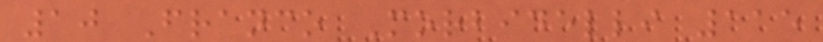10 Franco Morbidelli 115
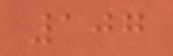107
